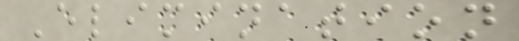Elimination
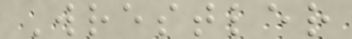Wrestler
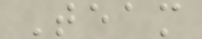Team
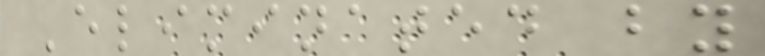Eliminated by
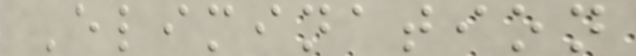Elimination
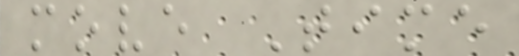move Time
